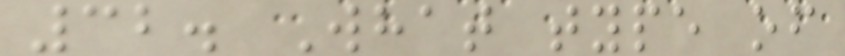32. What type of
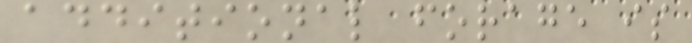additional forage is
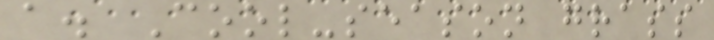a. Cool-season grass
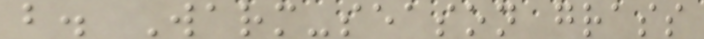b. Warm-season grass
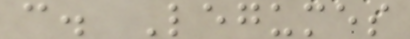c. Legumes
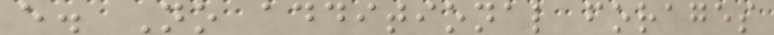e. No additional forages
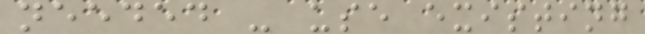needed - use existing
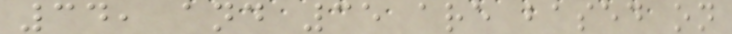34, and 35 are based on
